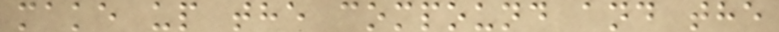make up the compound and the
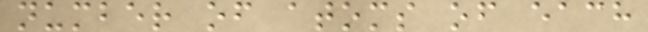number of atoms of each
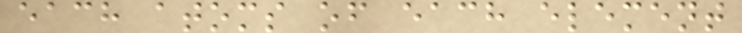each atoms of each element
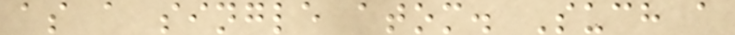as a single atom. Such a
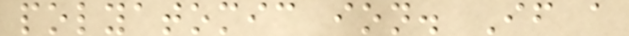polyatomic ion. If a
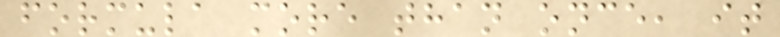formula more than once, it
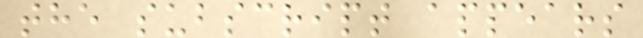the subscript appears
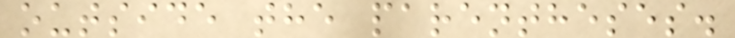outside the parentheses.
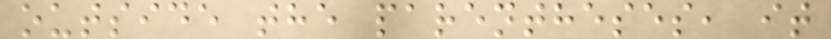outside the parentheses, it
